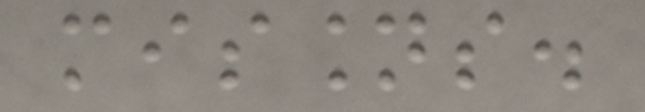missions.
